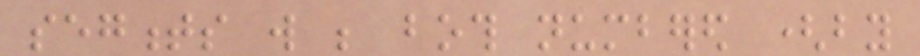segments will be both numbered (by
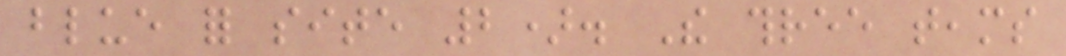blue for site 2). The three teams
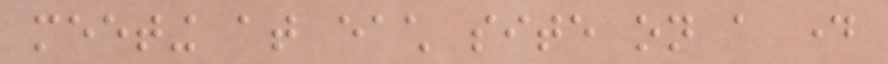meeting at each site on a day
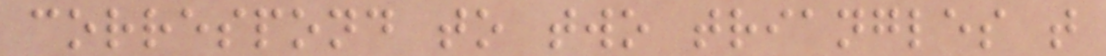correspond to two triangles that
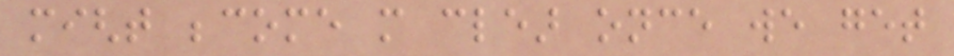might become more clear once we get
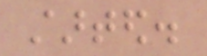started.
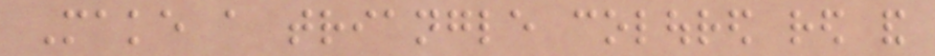Make a triangle coloured red and
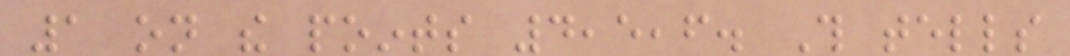1 on the points 4,5,6. This tells
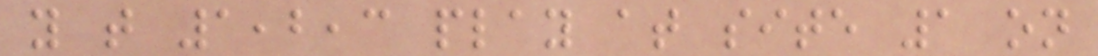you that 1,2,3 play at site 1 on
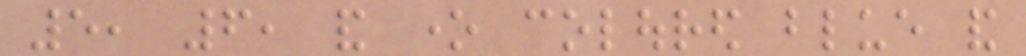5, 6, and one coloured blue and
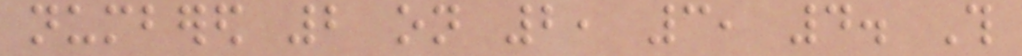numbered 2 on 2, 3, 4. This
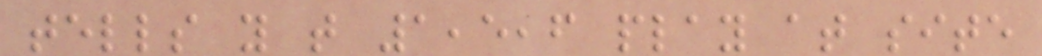tells you that 1,5,6 play at site
